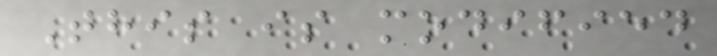This is modified
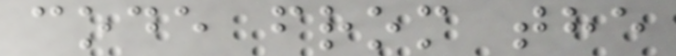code from the
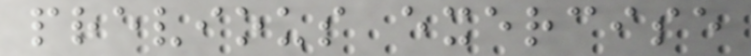previous exercise
